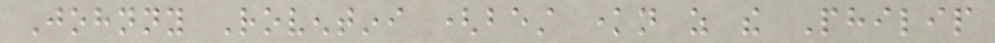Johnny Roventini (best known as the Philip
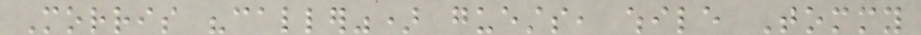Morris "caller") guests, while Tommy
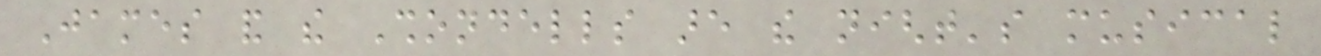James and the Shondells are the night's musical
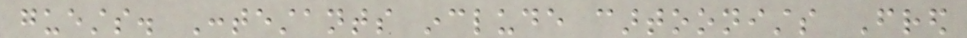guests. Contestants include cartoonists Fred
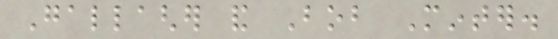Gallagher and Bob Minter.
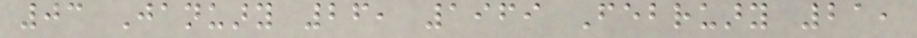03 January 26, 1969 February 21,
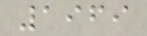1969
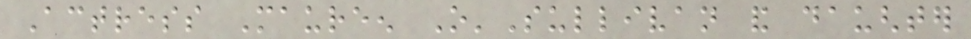Actress Maureen O'Sullivan and daughter
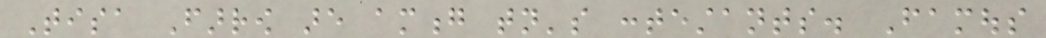Tisa Farrow are among tonight's contestants. Famous
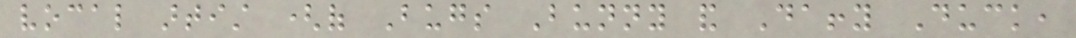vocal artist (of Bugs Bunny and Daffy Duck,
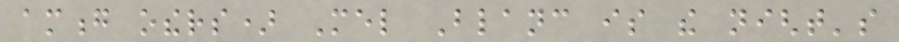among others) Mel Blanc is the night's
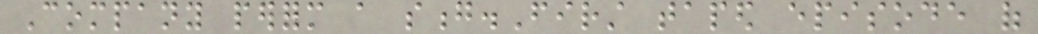Company perform a song.First taped episode of
